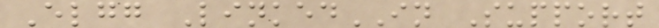Elgg LinkedIN Support
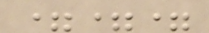===
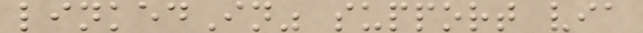linkedIn" support via
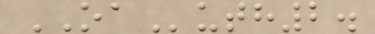OAuth2.
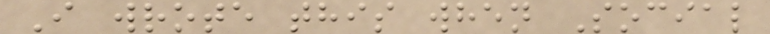I wrote this when Social
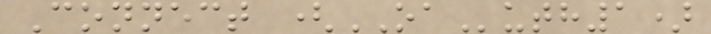Connect (OAuth1)
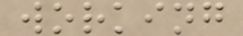working
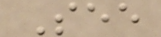See
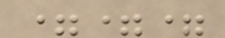===
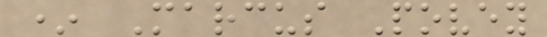* Marcus Povey
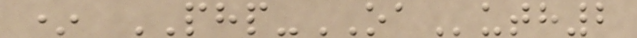* PHP-OAuth2
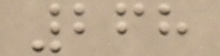268
